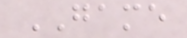GAME
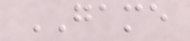GAME
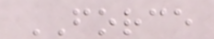FORCE
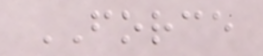FORCE
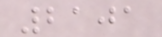2101
